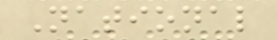National
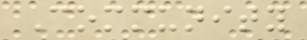Community
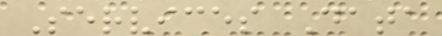Services Data
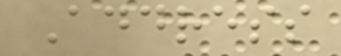Address
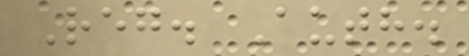Reg. Auth.
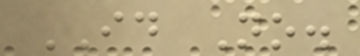ID No.
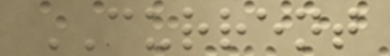CURRENT
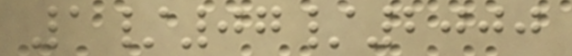1/07/2000
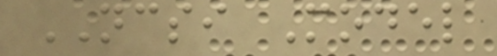NCSI Model
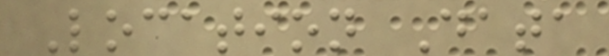Location Data
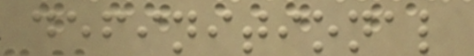definitional
